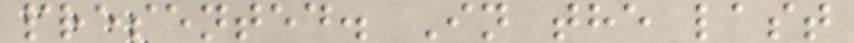presented. In the last
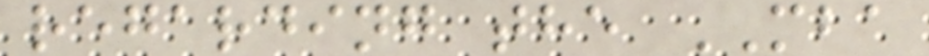regarding the MBA
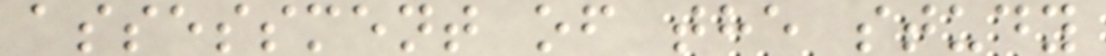assessment of the study
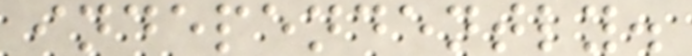independently.
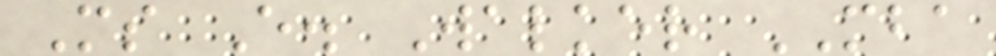Ms E. Walker MBA
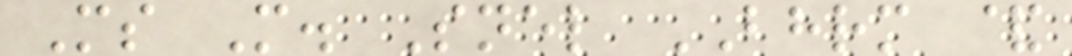Ms M. Snel BHRM &
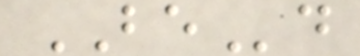BEd
